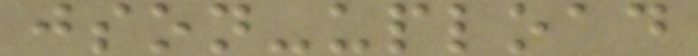json-upload
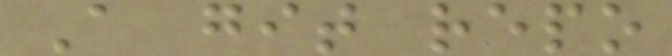A git repo
